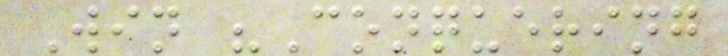Win "Conquering
